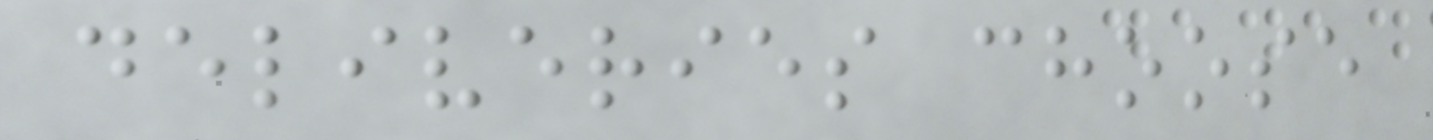deliveries choose
